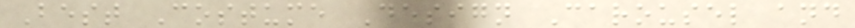Best Costume Design Carousel and
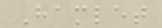Hamlet
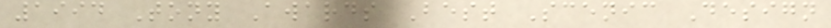1994 Tony Awards Best Scenic Design
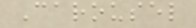Carousel
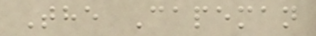The Capeman
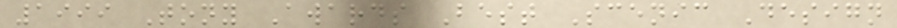1999 Tony Awards Best Scenic Design
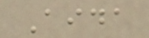Aida
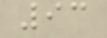93
